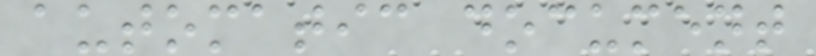automatic document
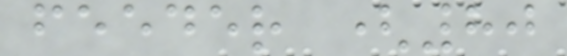feeder (80
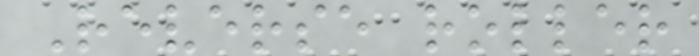Reverse roller
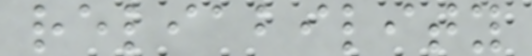reliability
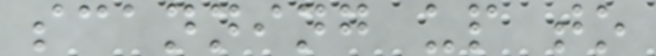scanning up to
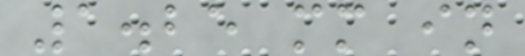1.25 mm in
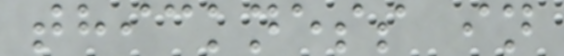thickness in
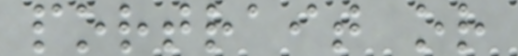portrait or
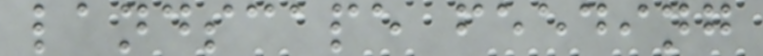landscape feeding
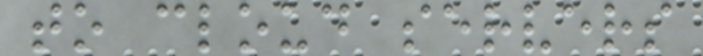to cloud servers
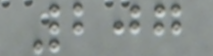207
